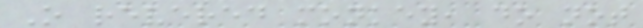O revered monkey, do not
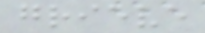grieve
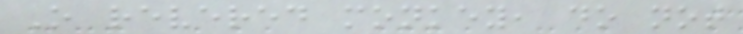O revered monkey, do not
